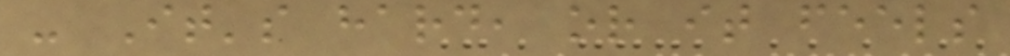- It's hard, or it feels
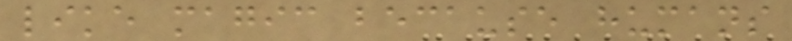like magic because humans
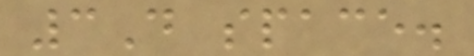3D space.
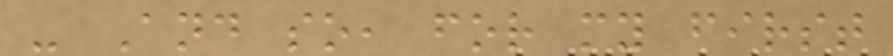- And so, for my first
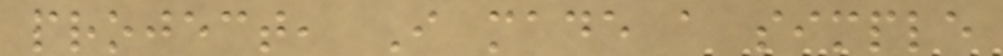project, I made a simple
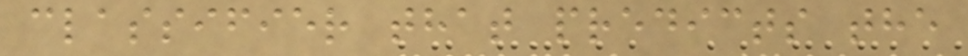classifier that predicts the
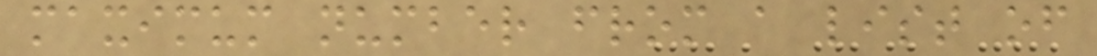maximum number from a list of
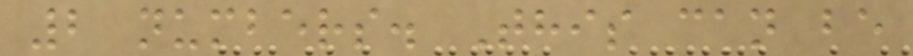2 numbers. This can be
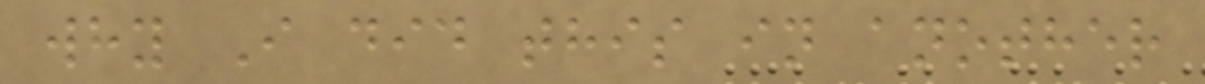why I did this in another
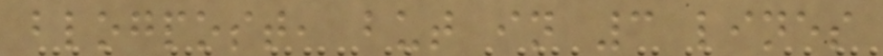blogpost, but in 3 lines
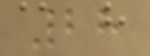28
